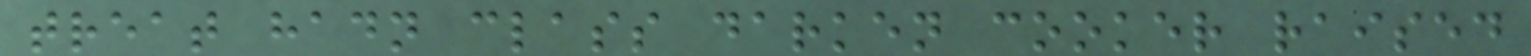treat hadn class darken cooker raised
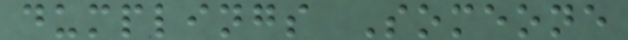dumplings Someone
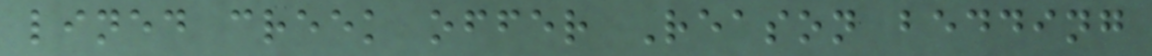lined creek offer Reason bedding
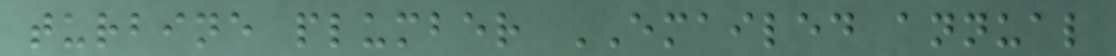turbine plumber EMAILED annual
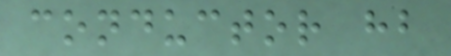conductor hb
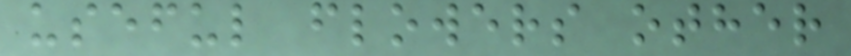useful flowers other
